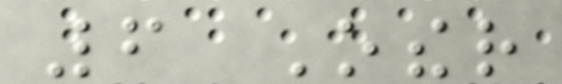6 Other
